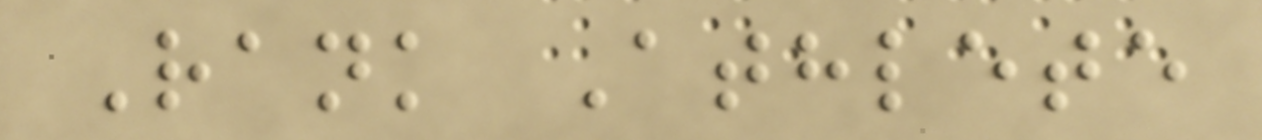Rank Athlete
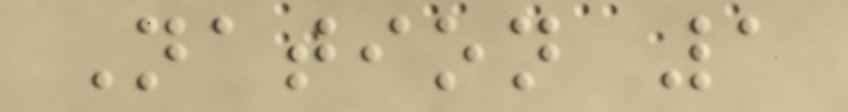Nation 1
